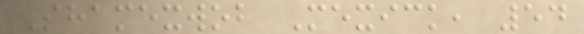Shamexwob Mexick, 54
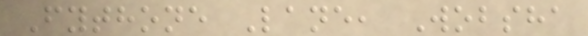Fythone Lane, Wobsha
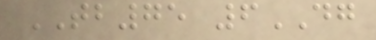TB75 6DG
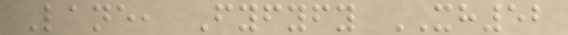Lane, Fyfyfy XH52
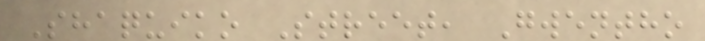Shaquiko Street, Gwentho
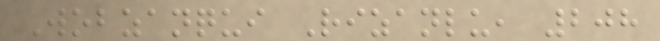Wobzanqui Rizanlu, 208
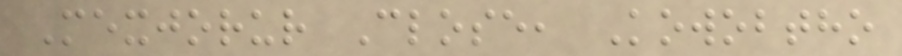Mexjorur Close, Kowobtho
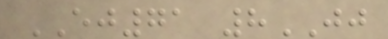EJ71 8JJ
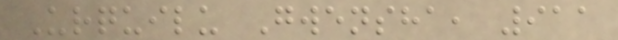Urquilu Gwensha, 911
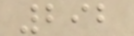292
